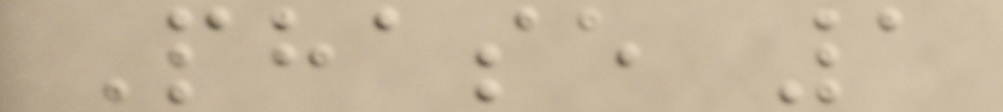Phase 1
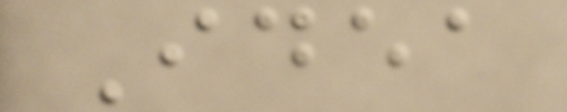Idea
